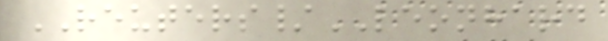REUTERS/LEONHARD
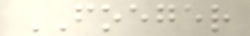FOEGER
